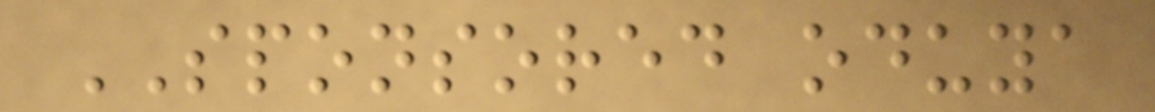SPONSORED oduya
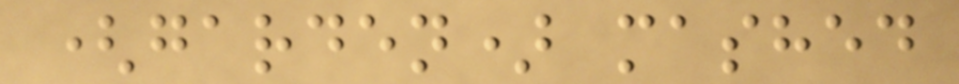(garden) mashed
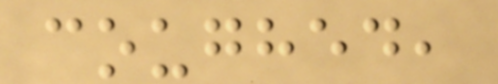coughed,
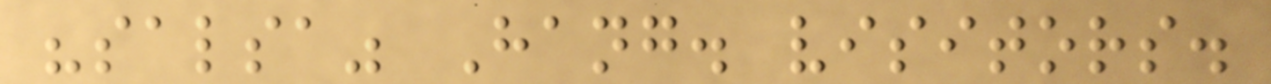"salsa" Hang. visitors.
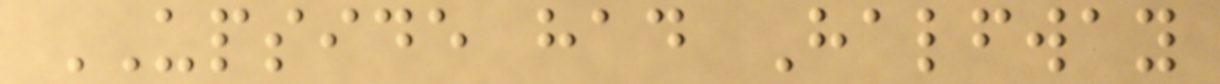UPSIDE had Halfway
